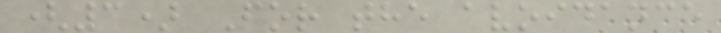(3) For the avoidance
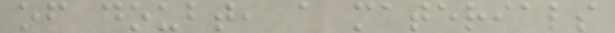of doubt, a materials
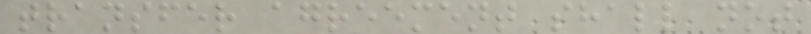transfer agreement shall not
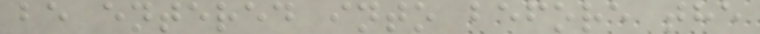be entered into before the
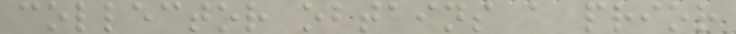collector obtains a prior
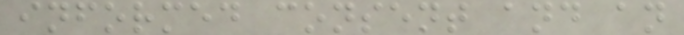informed consent and an
